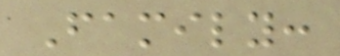Family:
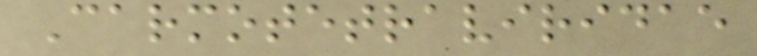Carmotetraviridae
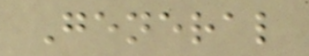General
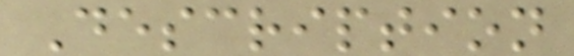Description
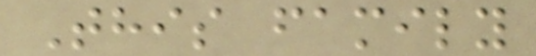This family
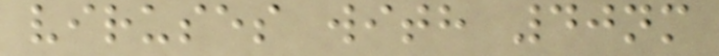viruses with 40nm
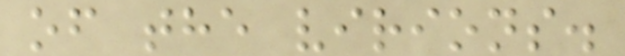of the virions.
